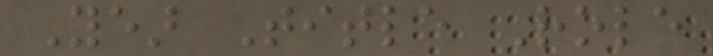Year Title Role
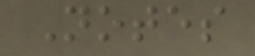Notes
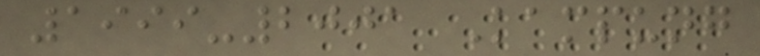1999-2001 Kampung
